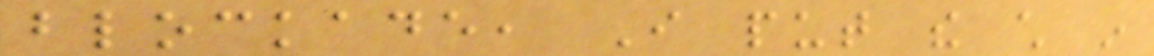blockade, I put the child in
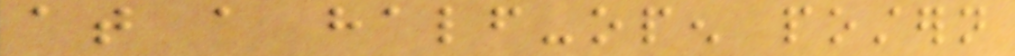at a half-open postern
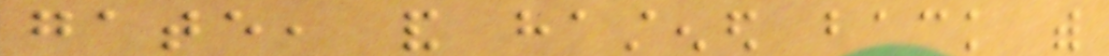gate, and hastened back with
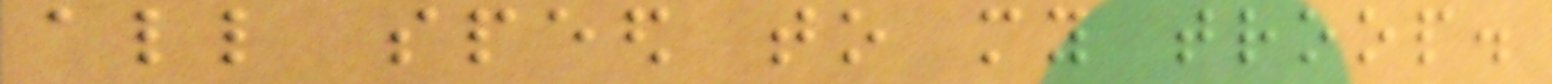all speed to my troop.
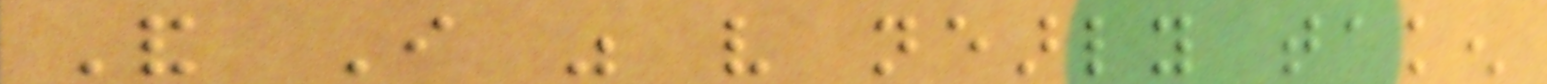And I was very nearly taken
